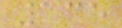135
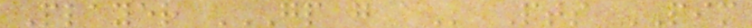Player GP G A Pts PIM
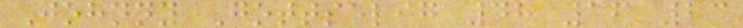Johnny Gottselig 48 16 23
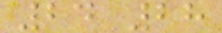24 28
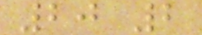20 2
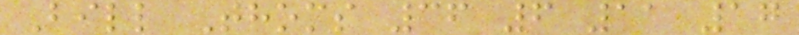Bill Thoms 36 6 11 17
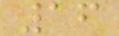16
